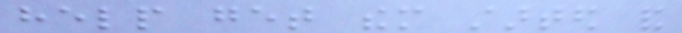help get them started and
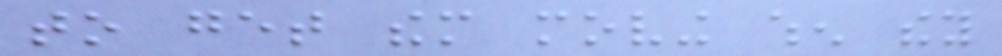to get them moving when they
